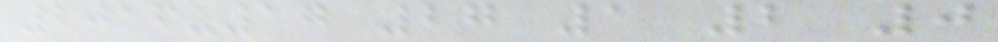2016-17 27 1 2 0
